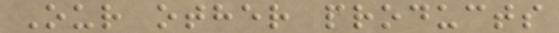Our other products
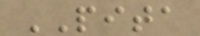PITA
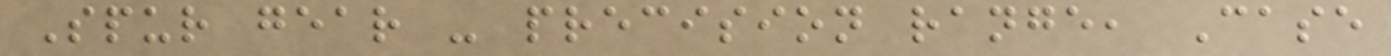Spur gear - precision range, Case
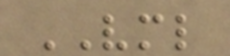VML
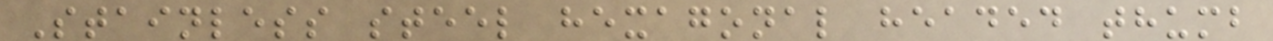Stainless steel hexagonal headed thumb
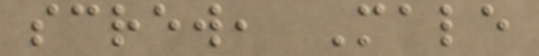screw, Male
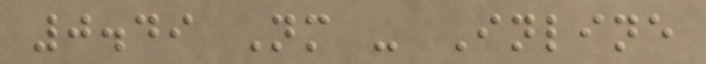0.49 Nm - Inline
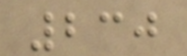230
